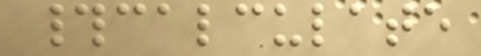#calculate
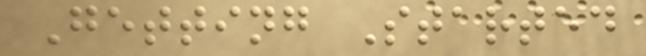Getting Started
